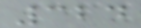324
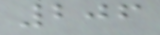206
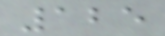125
